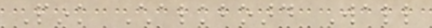Pink Chalkboard Wall
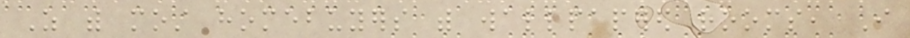As with most homebuyers with wallpapered rooms, I
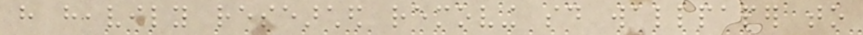have heavily researched removing said wallpaper to
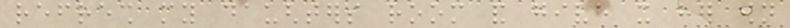refresh my daughters room and give it her own
